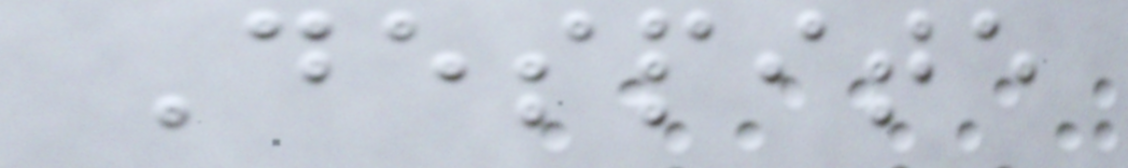Despite
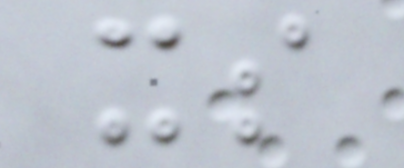its
